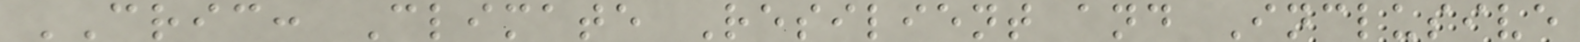CRIC: Climate Resilient and Inclusive
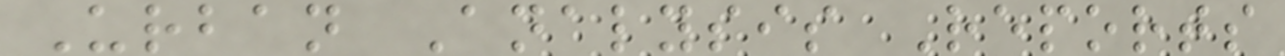Urban Analysis Reports
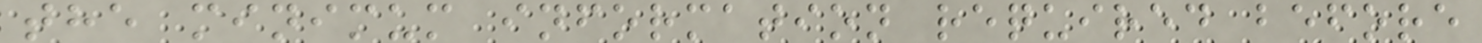the minimum information required before
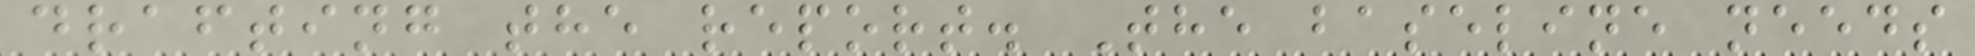drafting the report. The baseline needs
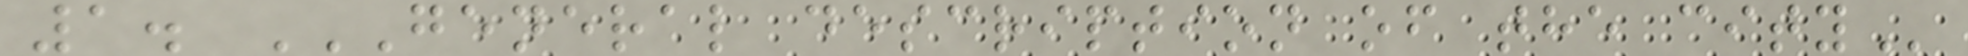1. GENERAL DESCRIPTION OF THE CITY
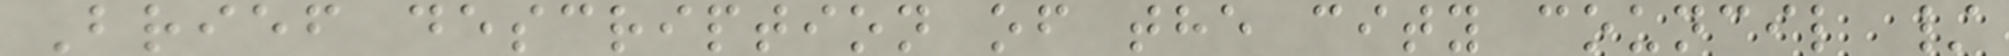Brief description of the city council /
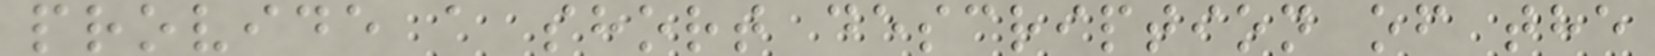provide a short description of the
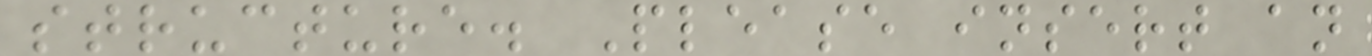structure. Please insert an
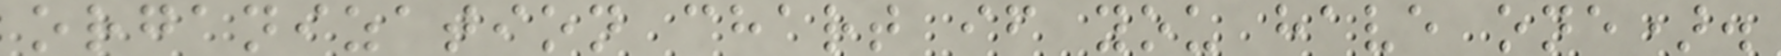organization chart if you have one).
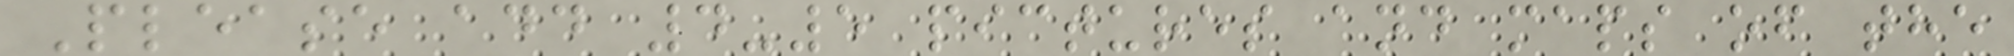Please add 4-5 pictures and maps of the
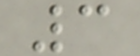3
